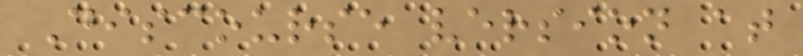Discourse version at
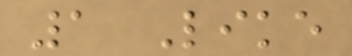1 Like
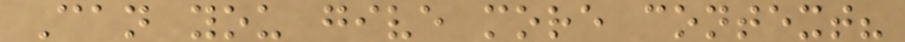Can you give more context?
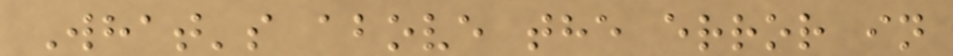What's above the error in
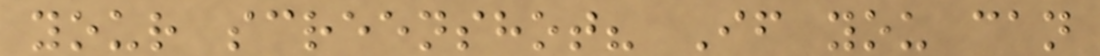your screenshot? If you can
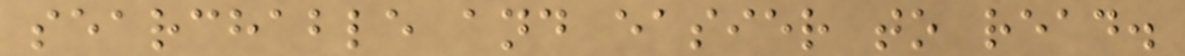searchable and easier to read.
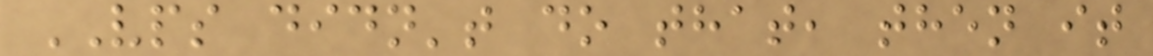VPS didn't do that, then it
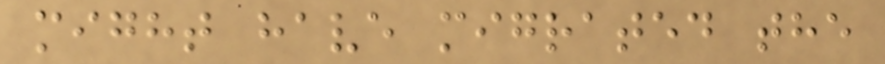might have migrated the
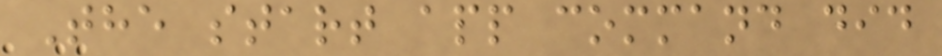The start app command did
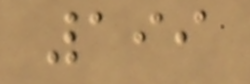199
